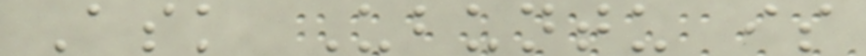Ask Ubuntu is
